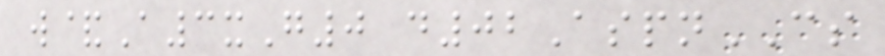w&A3xG0 d02AspnCS
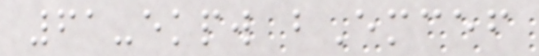61-ekpw bEmcef
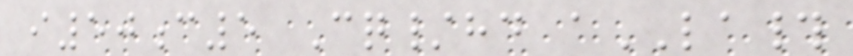i50c5 Cq/hd aLA#
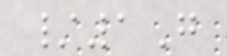/1G
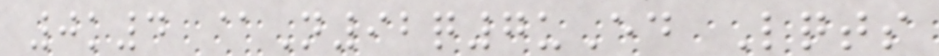0k4 @N92q7uEd Lqts
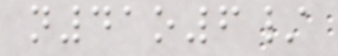n41o6/
